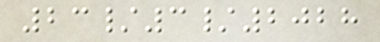23/3/2028
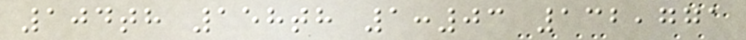104th 158th 1:03 132,771
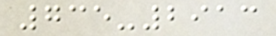735-2913
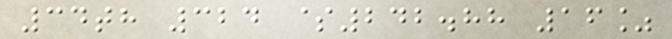34th 324 $242.88 16%
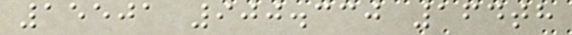15501 900.330 164th
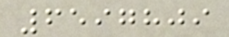6597809
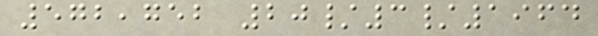572,752 20/3/1964
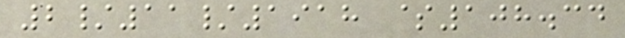2/11/1918 $108.34
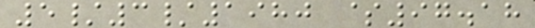5/3/1980 $97.18
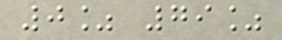0% 79%
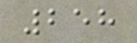258
